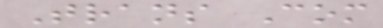Trans Com
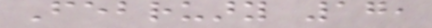February 17,
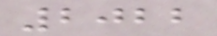2022
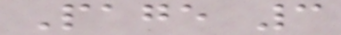Page 3
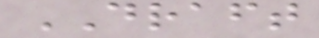DRAFT
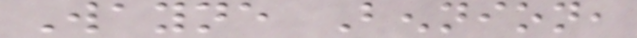Wayne Bennion,
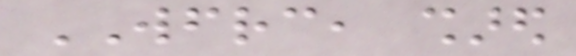WFRC, shared
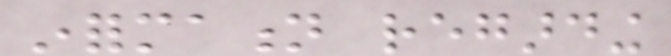information regarding
